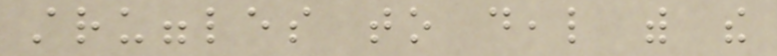struggles to deal with the
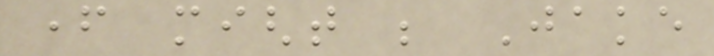father might be Jake
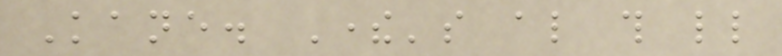Kane. There's also this little
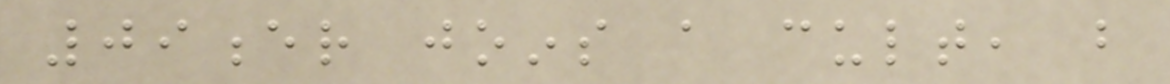09er joins a cult, but
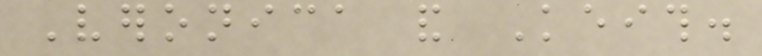Veronica and Keith.
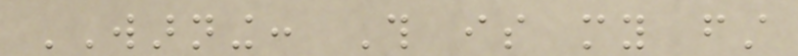WARNING: This is my first
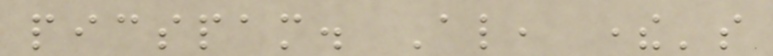picspam. Also, there's
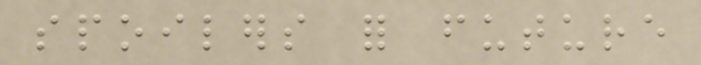spoilers for future
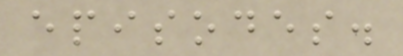episodes.
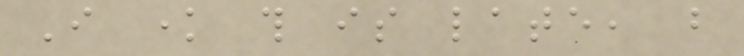I know this is late, but
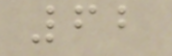62
